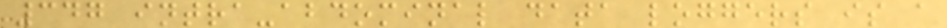347 intra-abdominal data loggers is a
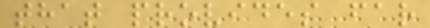that provides far
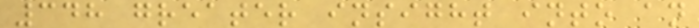348 greater insight into an
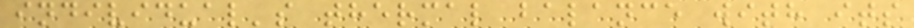individual's thermal balance with its
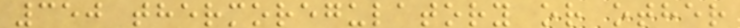350 thermoregulatory or other
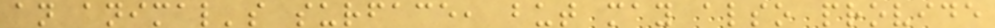an animal's surface, but may also provide
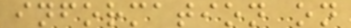information on
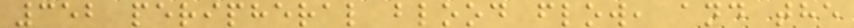352 peripheral blood flow, and the
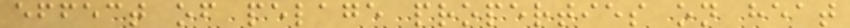effect of pelage properties on heat
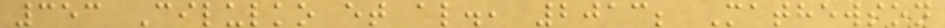353 Cilulko et al., 2013; Mathewson
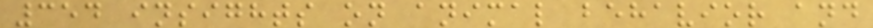354 insights on animal behavior and
